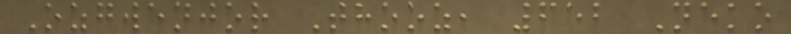Ozgwenjor Thooz, 652 Neko
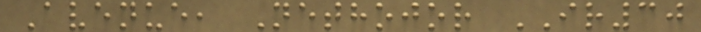Avenue, Nethojor IR30
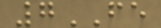7FE
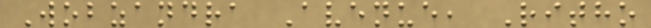Wobzandra Avenue, Ritho
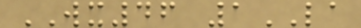WX46 1LA
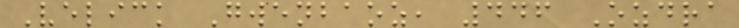Velick Gwenbaoz, 446 Ozdra
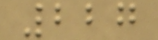227
